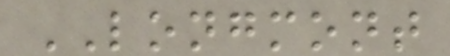LONGMONT
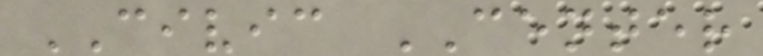CIVIC CENTER
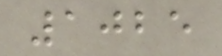1025
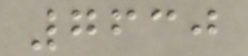7630
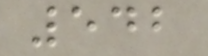542
